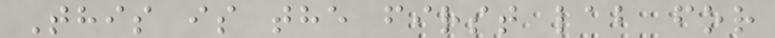This is the first lab for
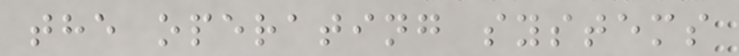the operating systems
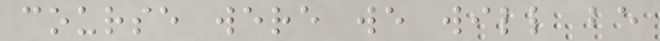course were we will be
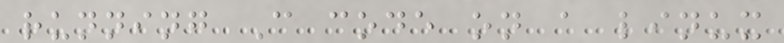running C code on a linux
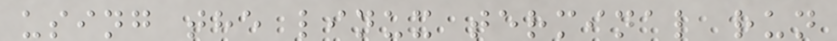using the linux terminal run
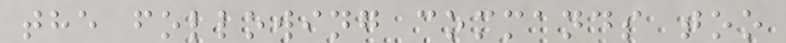the following commands too
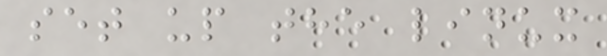set up the linux
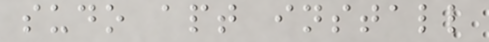sudo apt install
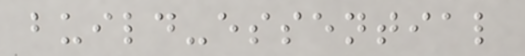build-essential
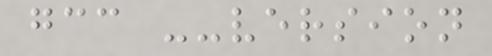gcc --version
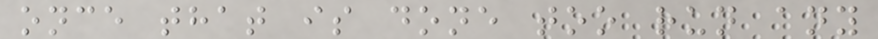once that is done too run any
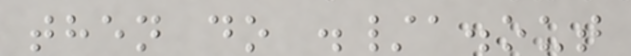then do ./a.out
